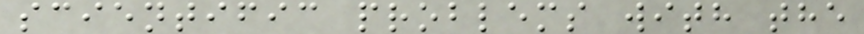scientific problems with the
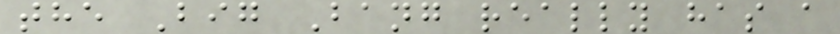the Big Bang really has a
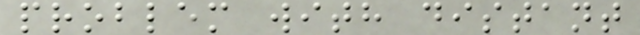problem with distant
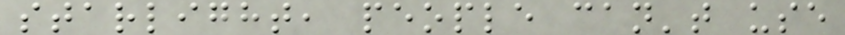starlight, people can't use
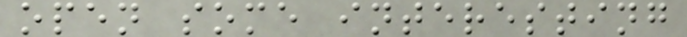open some interesting
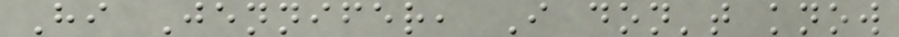Hi Jennifer, I don't know
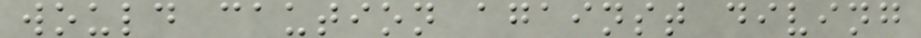would caution against diving
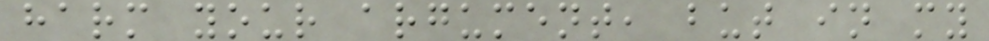harm your argument, but in my
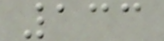133
